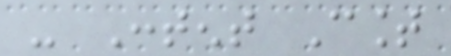- Content Count
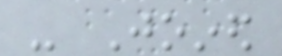- Joined
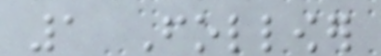1 Follower
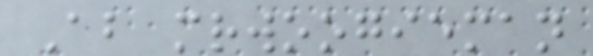About mrwoogieman
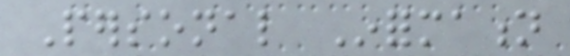Personal Information
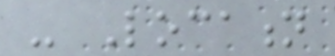- Location
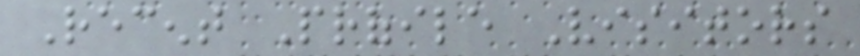Recent Profile Visitors
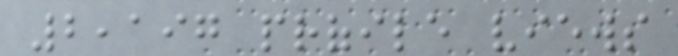2,197 profile views
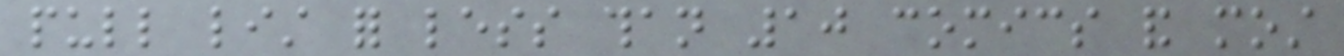pull list for less than 10 comics and most
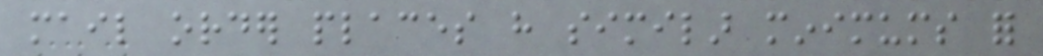mail order places have similar minimums for
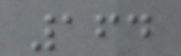164
